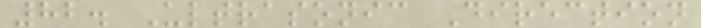82. Ultrasonic Direction
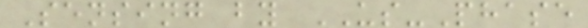Sensing by US-Phase
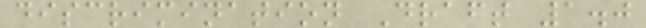discrimination Draft 1.0
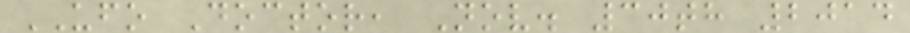UFO Doctor, Nov. 30th 2014
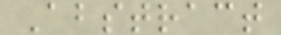Abstract
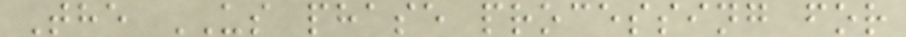The US phase processing for
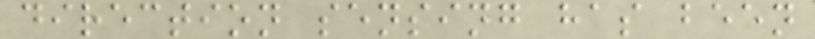direction sensing has been
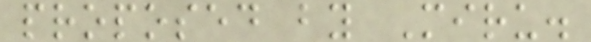proposed by Miru.
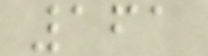161
